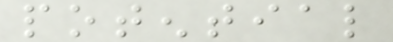potential
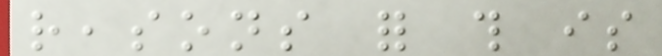reasons for this is
